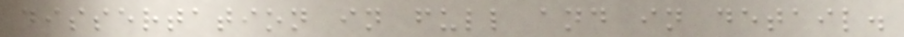dissertation in full and in detail.
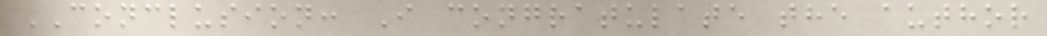CONCLUSION: I congratulate the author
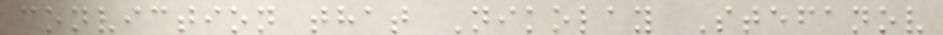conviction that Nikolay Stefanov
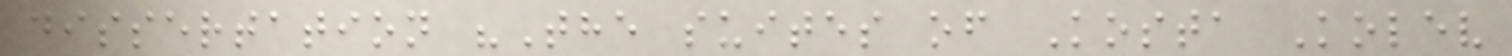dissertation "The suites of Kosta Kolev
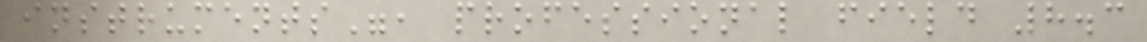instruments", professional field 8.3
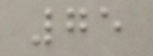75
